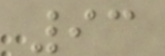93
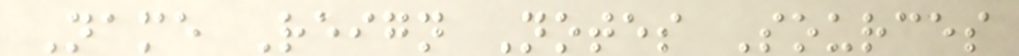Name Reign Notes Sources
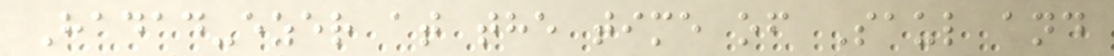Hadad-ezer at the time of Saul and
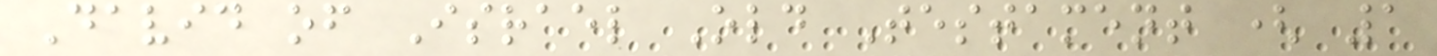David of Israel Old Testament ( 1
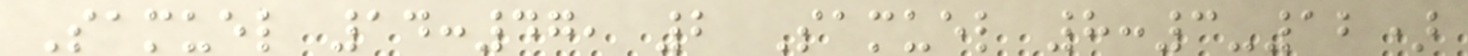Samuel 14:47, 2 Samuel 8:3-12)
